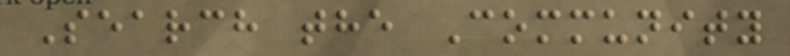Search the Community
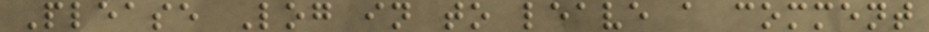Please Log in to leave a comment
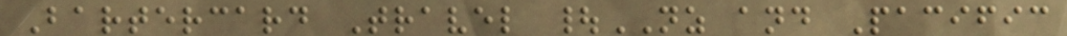Bartercard Travel |NZ and Pacific
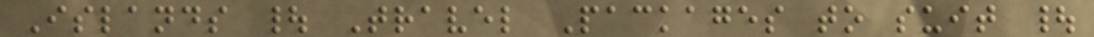Islands | Travel Packages to suit |
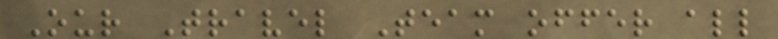Our Travel Team offer all
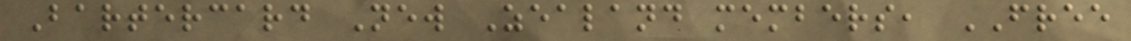Bartercard New Zealand members, FREE
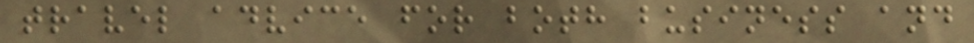travel advice for both business and
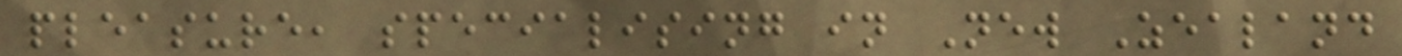pleasure, specialising in New Zealand
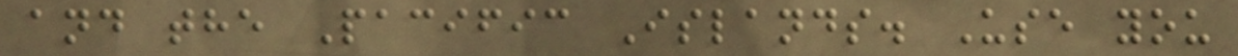and the Pacific Islands. Use you
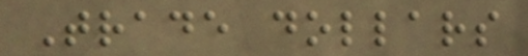Trade dollars
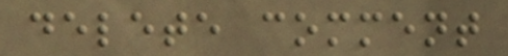delete comment
